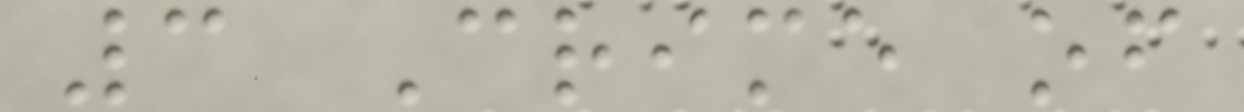3 Crime of
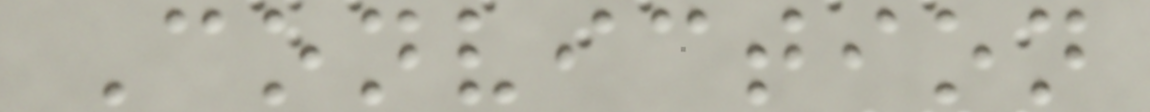Conviction
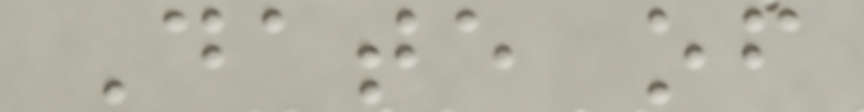Date of
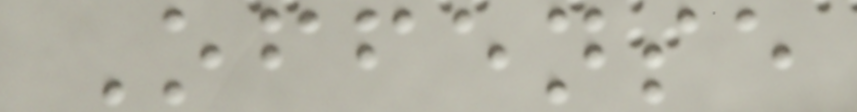Offense
